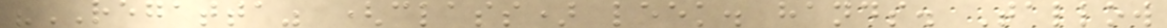"REGATTA" (class) leek. hands. Tallow
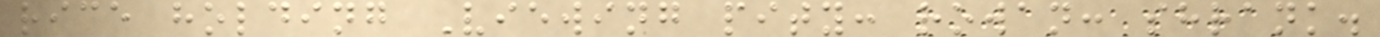rice holding Viewing pity: rowan: shrank.
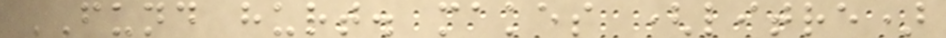FUND hurt. makes (litre)
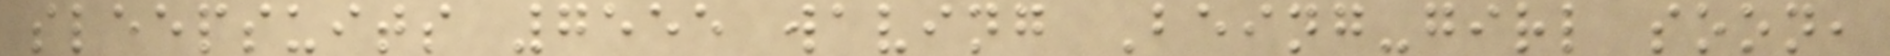sleepsuits 7555 waving Being-girl soon,
